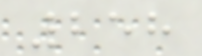258
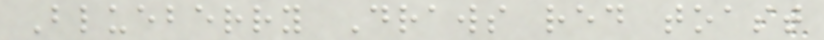Blueberry Draws red toast
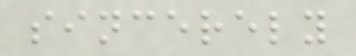sincerely
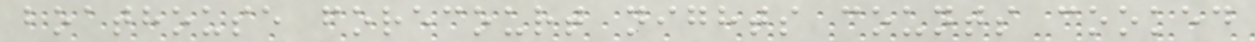boathouse forecourt nights counts cooked
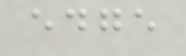edge
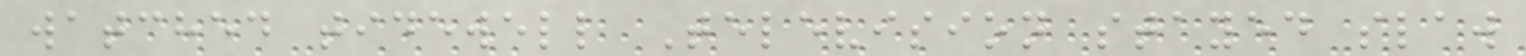watched tidewell Television stayed slaw
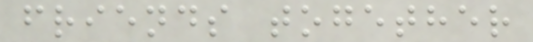friends together
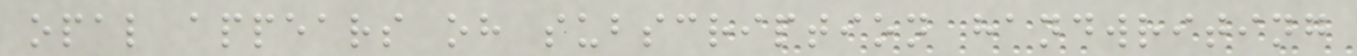opal appears oh subscription handwriting
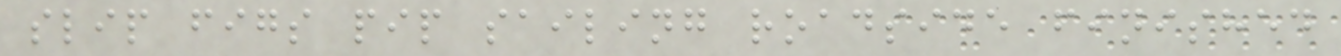slip figs pip sailing roadside finished
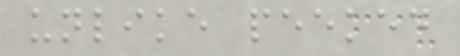unlike peeked
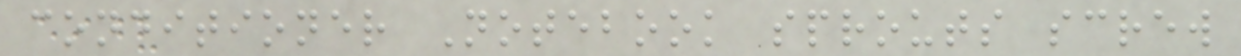conditioner Notebook sprouts screw
